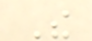The
